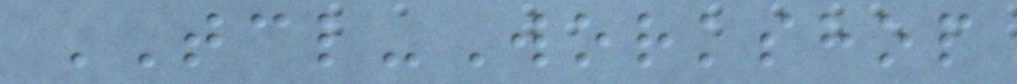TCL-Workshop
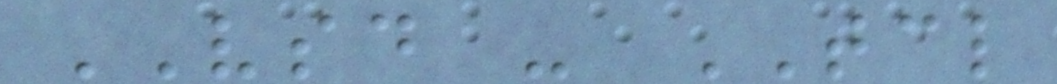VSD - TCL
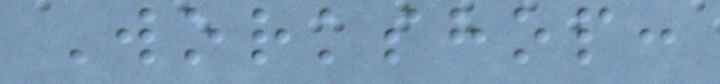Workshop:
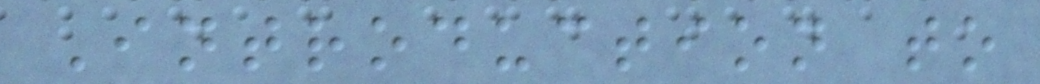Introduction to
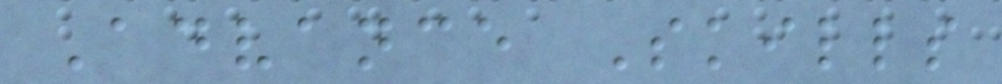Advance Skills
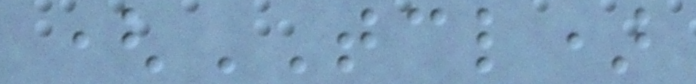(TCL)
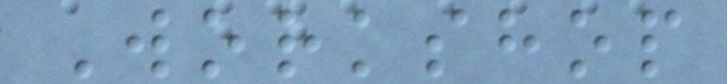Workshop
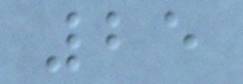25
